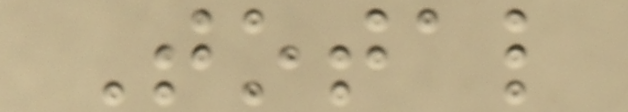Total
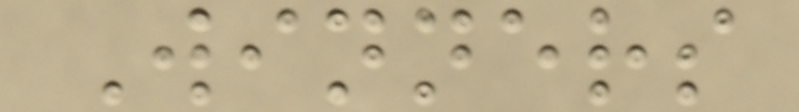Winners
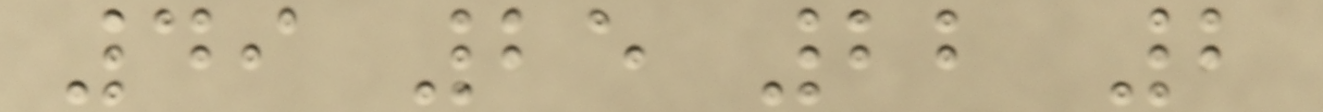49 25 22 2
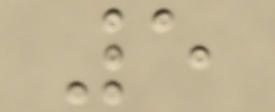5
